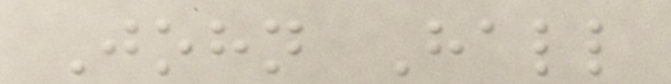John Hall
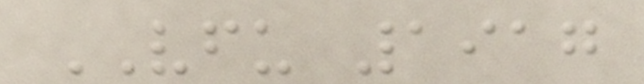VFU 1917
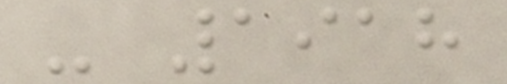- 1918
